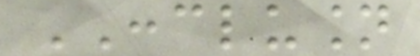CONCLUSION
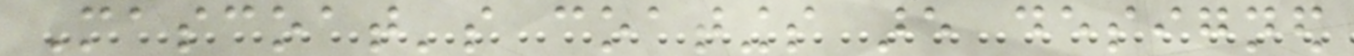Mascoat's coatings are designed
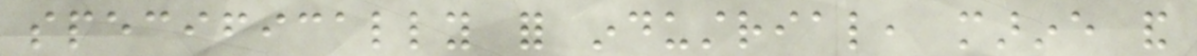specifically for industrial, marine and
